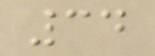34
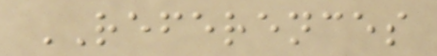REFERENCES
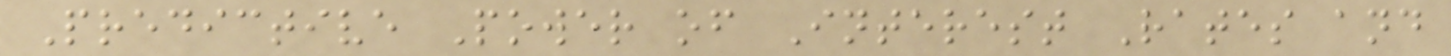Predictive Power of Interest Rates and
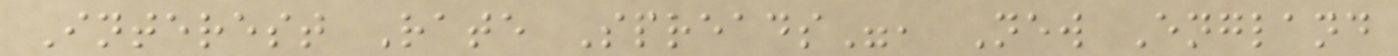Interest Rate Spreads", New England
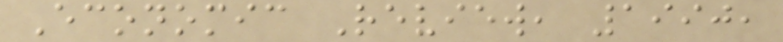Economic Review, 1990,
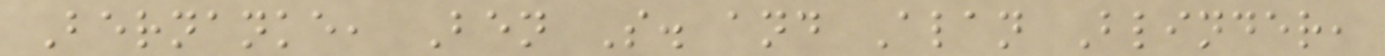Bernanke, Ben S. and Alan Blinder,
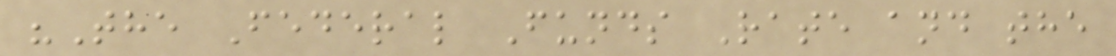"The Federal Funds Rate and the
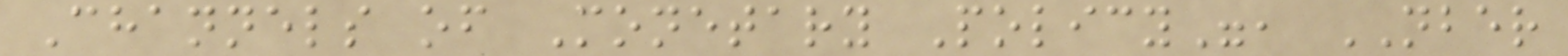Channels of Monetary Policy", NBER
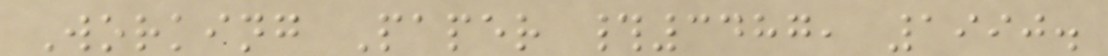Working Paper #3487, 1990.
